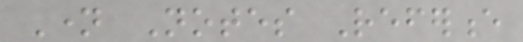Name Notes Reference
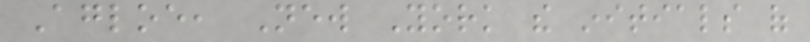Agloe, New York the initials of
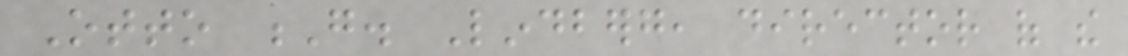Otto G. Lindberg, director of the
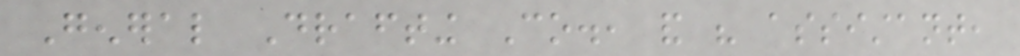General Drafting Co., and his assistant,
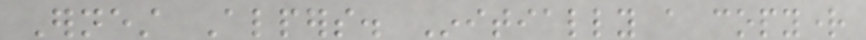Ernest Alpers. Initially a copyright
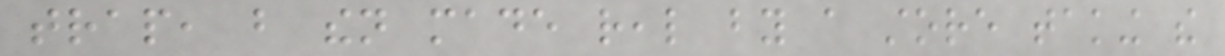trap, but then made real by a store taking the
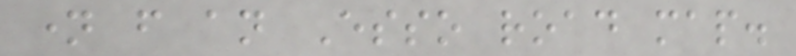name from an Esso road map.
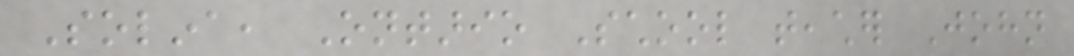Solina, Ontario School teacher John
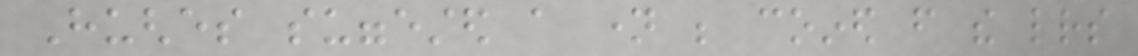Hughes suggested a name be coined from the letters
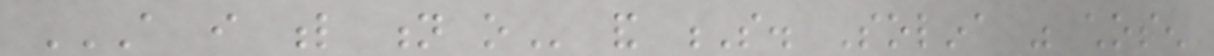A I L N O and S. Solina was chosen
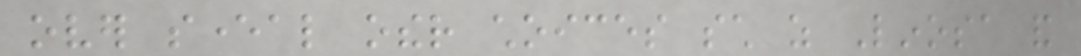over several other choices such as Linosa and
